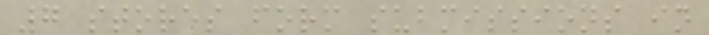7 stores form submissions in
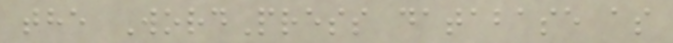the WordPress database as
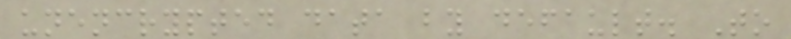unencrypted data by default. To
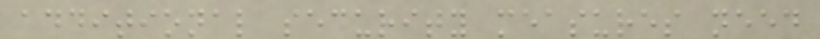additional security measures need
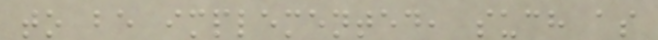to be implemented, such as
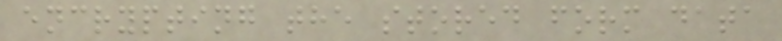encrypting the stored form data
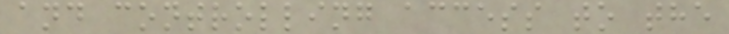and controlling access to the
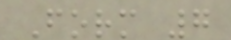Form 7
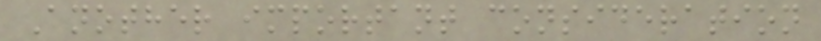Another important consideration
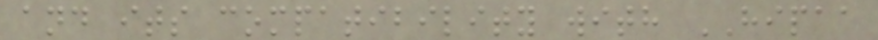and its compatibility with HIPAA
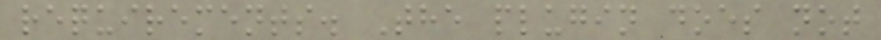requirements. The plugin does not
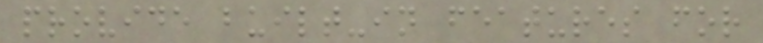provide built-in features for
